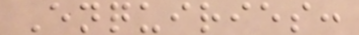Enquiries:
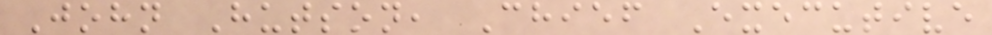John Hutson, Chief Executive
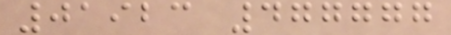01923 477777
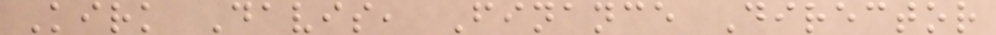Kirk Davis, Finance Director
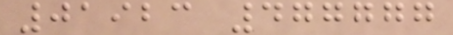01923 477777
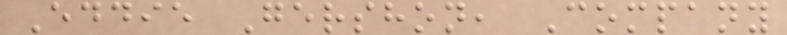Eddie Gershon, Company
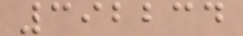392234
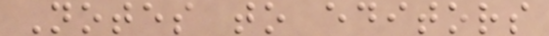Notes to editors
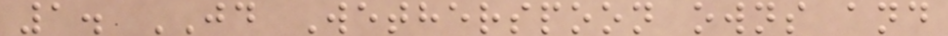1. JD Wetherspoon owns and
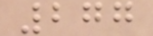277
